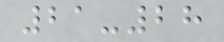21-28
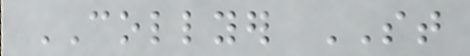COLLYER ST
